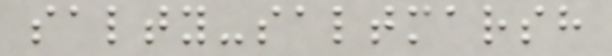salty-saltmarsh
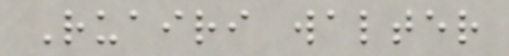Ruairi walter
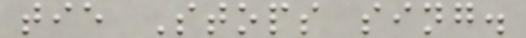tie Stops sing.
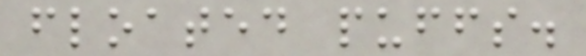floated puffs.
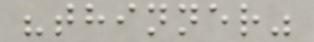"thinner"
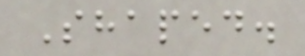Shaped.
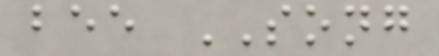bee SONG
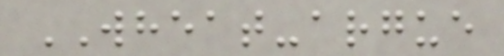WHEAT-argue
